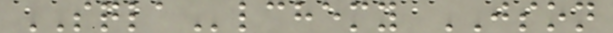SQLAlchemy JSON
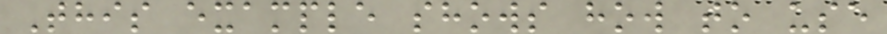This example shows how to use
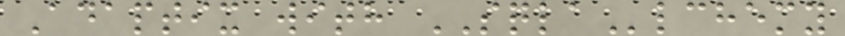Adaptix with SQLAlchemy
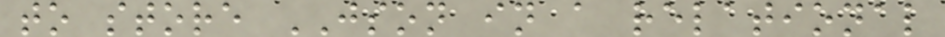to store JSON in a relational
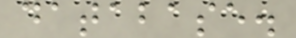database.
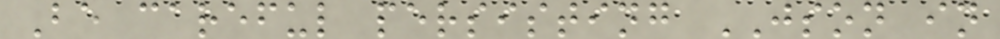Be careful persisting JSON in
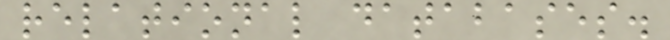relational databases.
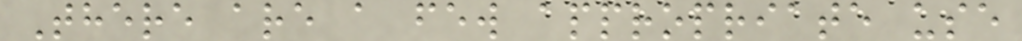There are a few appropriate use
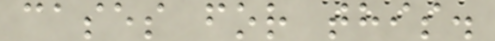cases for this.
